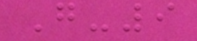G-9
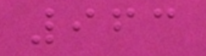963
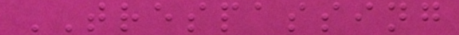TRESPASSING
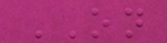ON
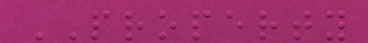PROPERTY
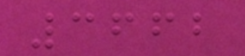3662
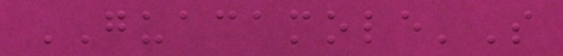GUACAMOLE'S
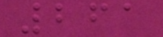261
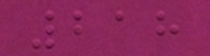218
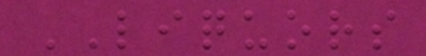LIQUORS
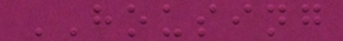HOUSING
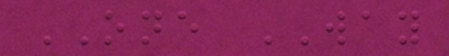ONE WAY
